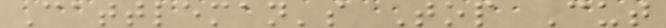Cattleman's Top Cut
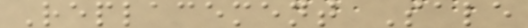Replacement Sale
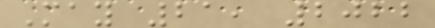May 21, 2022
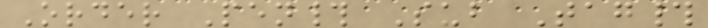Order Pen# Sub Tag#
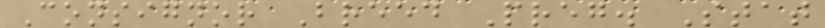Consignor Breed Preg. Stat
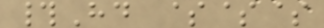#Hd $$$
